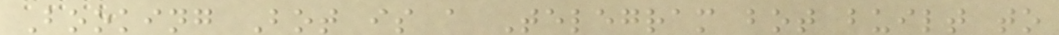Booking Bot is a Telegram bot built to
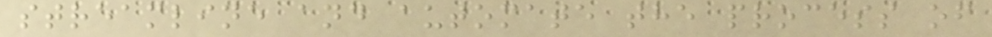streamline and automate the process of
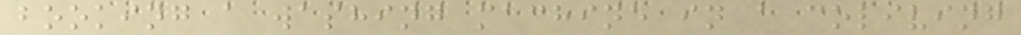booking a washing machine in a coliving
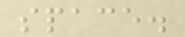space.
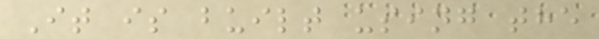It is built using the
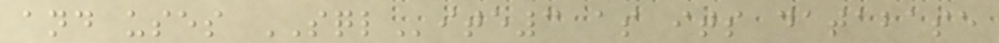and uses SQLite3 as its database
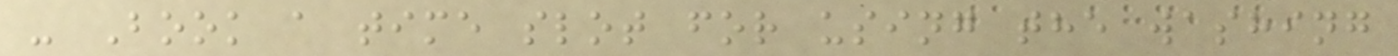- Book a time slot for using the washing
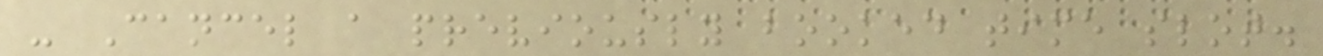- Cancel a previously booked time slot.
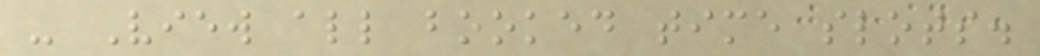- View all booked time slots.
